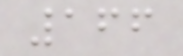166
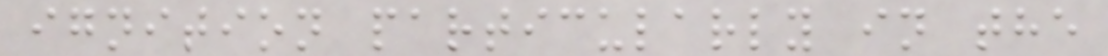ignition particularly in the
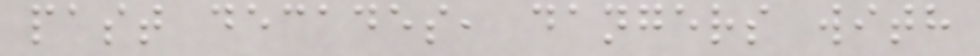past decades, dangers with
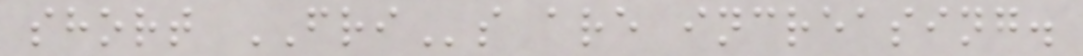short FRIs are increasing.
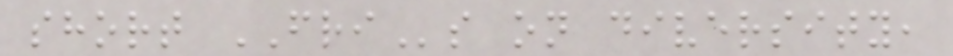short FRIs on diversity,
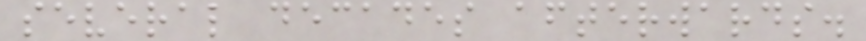several decades afterwards.
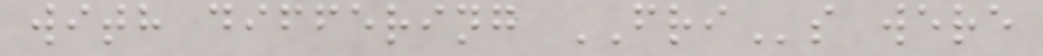with differing FRIs were
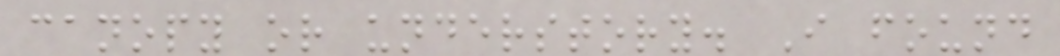canopy or understory. I found
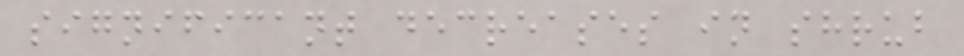significant decreases in shrub
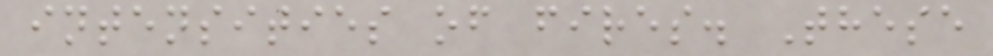intensities of fires. These
